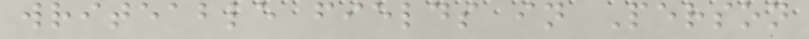writeable fields in Person
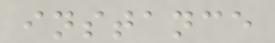instance
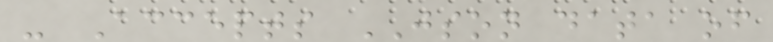- Accepts JSON data of
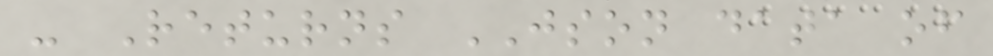- Returns JSON data of
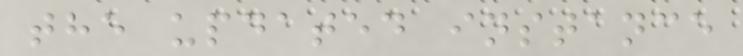the updated instance
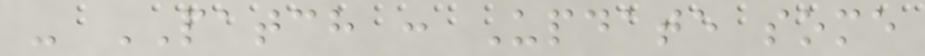- PATCH : Update some
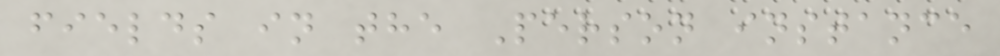fields in the Person instance
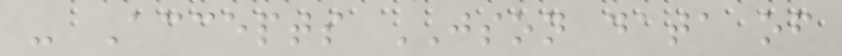- Accepts JSON data of
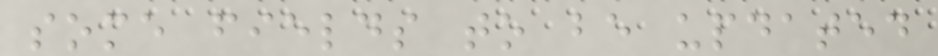some fields to be updated
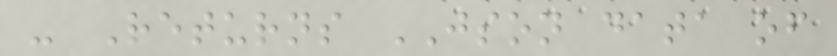- Returns JSON data of
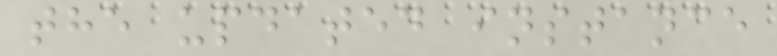the updated instance
